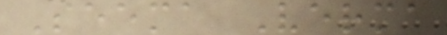Seema Verma
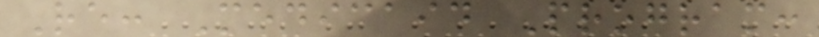Re: Medicaid Program:
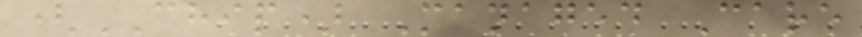(CHIP) Managed Care
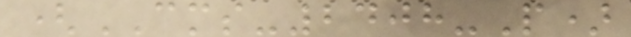(CMS-2408-P)
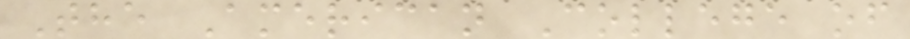The American College of
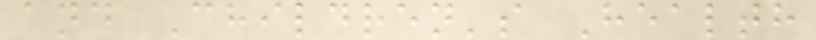and Children's Health
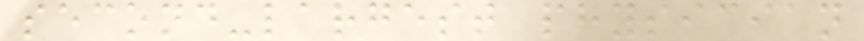second-largest physician
